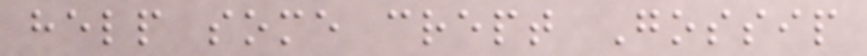help some crept Gossip
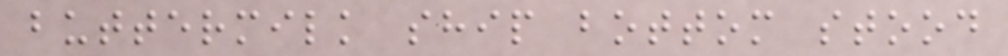buttermilk ship bottom stood
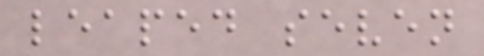leaped seven
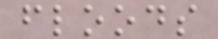floods
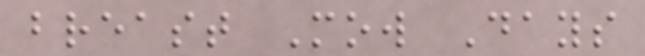breast Mow Days
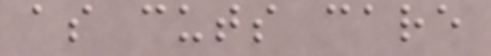as cuts care
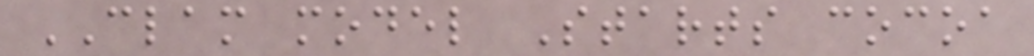CLAM model Starts cocoa
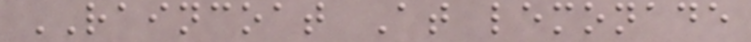RAINCOAT At lemonade
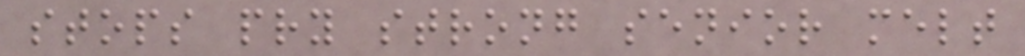stops pry strong senior melt
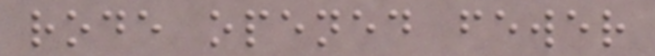rode opened fewer
